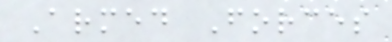Armed Forces
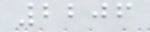2206
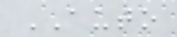AUTO
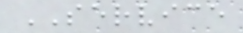SERVICE
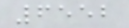6552
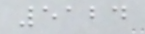5124
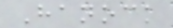Hanock
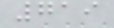719
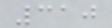310
